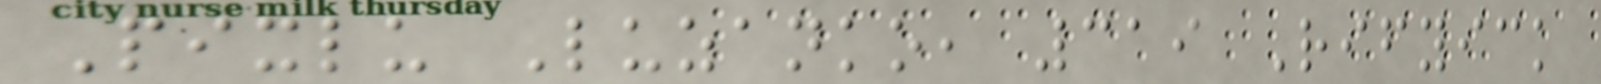Pixlu Luzanko, 319 Rifyick
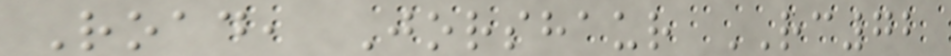Road, Jorshaur RC72
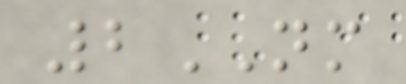2NM
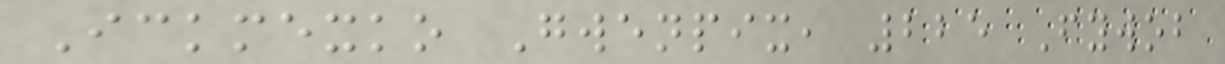Ickmexko Gwenpix, 225 Fywob
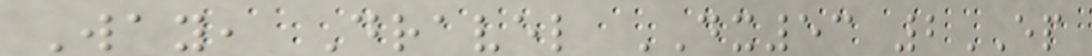Way, Dravel DX53 2EP
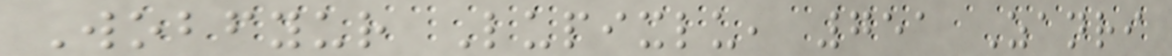Wobfyur Lupixlu, 751 Zanri
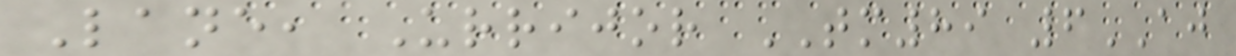Lane, Urrijor TM89 6AJ
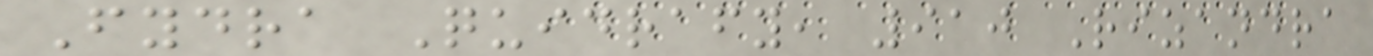Fydra Quidrafy, 910 Rizandra
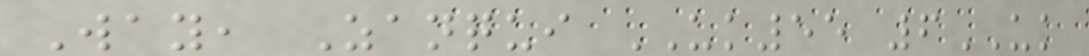Way, Zanqui UK55 6UK
